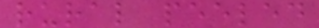rural peeled
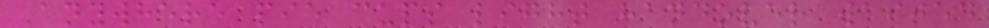Anywhere pie cups light handover waited
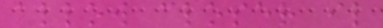allow closer il
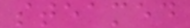steamed
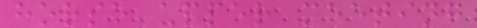horse upper meeting
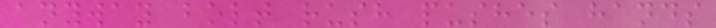anyway bolt rush pushes hands
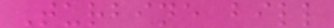Turbine bill
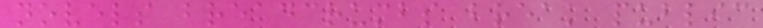novels breadcrumbs break public
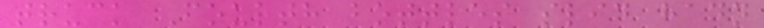truck Fourth bottles slid hadn
